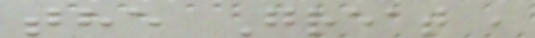the Great ,
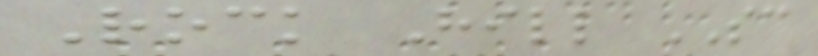Rock Hill SC
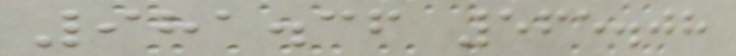981.36 565.08
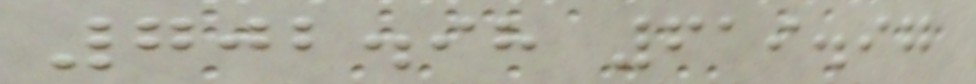702.98 619.97
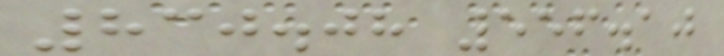830.08 556.10
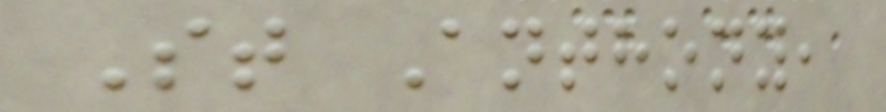St Anthony,
